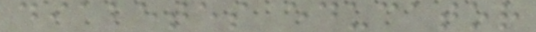diabetes educator
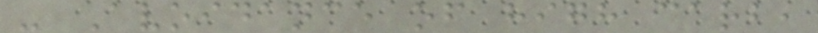- Avoidance of high carb,
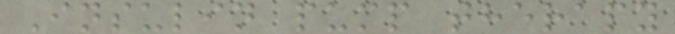Insulin pump therapy
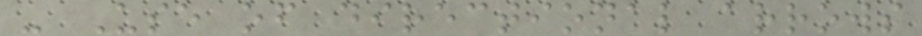- Use of directional arrows
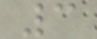3
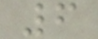6
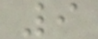9
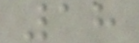18
